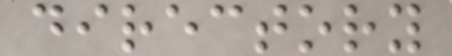directory
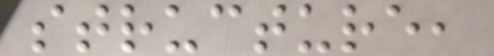structure,
